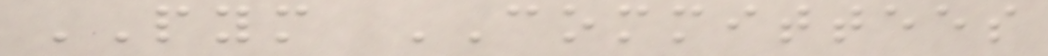PYM COMMITTEES
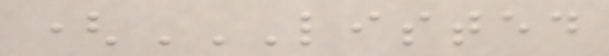(LISTED
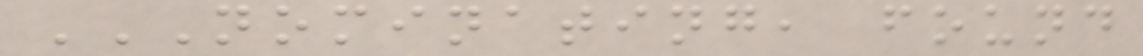NOMINATING, FOUND
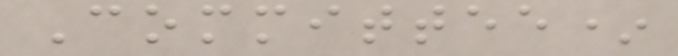Committee*
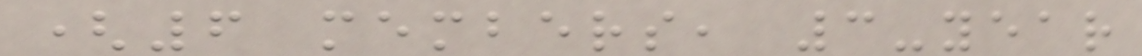(6 members, 3-year
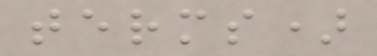terms)
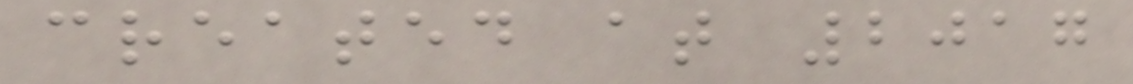created at 2017
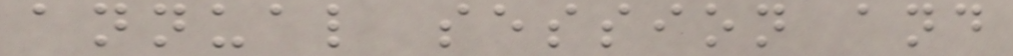annual session and
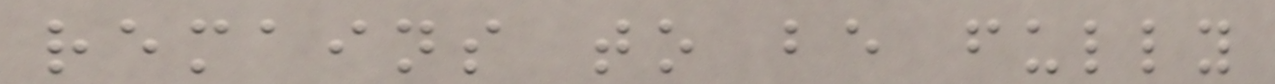remains to be fully
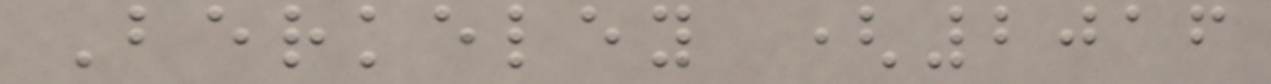Berkeley (2016
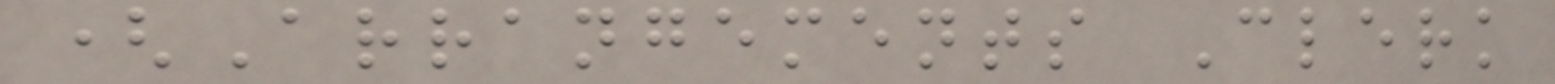(Arrangements Clerk
